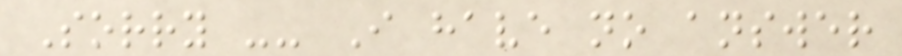Sorry -- I have no answer
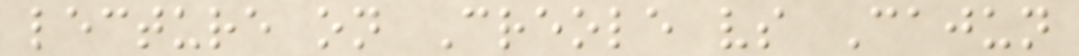lecture on Creole vs Cajun
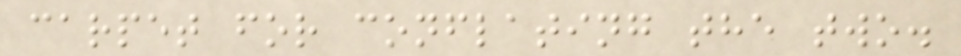carpet for conflating the two.
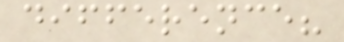difference?
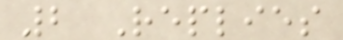2 Replies
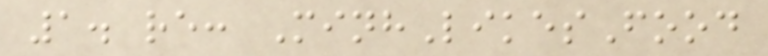1. re: MinhLikesFood
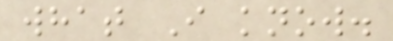what I know.
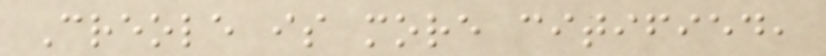Creole is more citified,
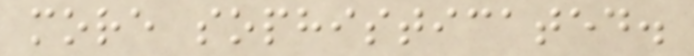more sophisticated.
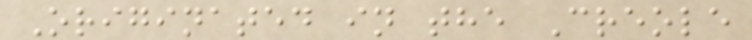Originated in the Creole
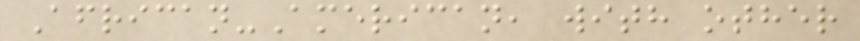African-American, with other
